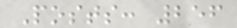Posts: 256
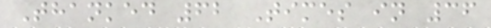Thanked 62 Times in 36
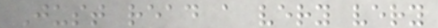Just read a very very
